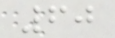60
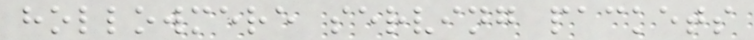hollowmere serving packets
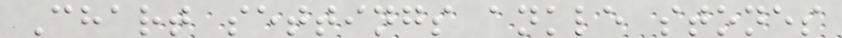Chart settings ankle stones
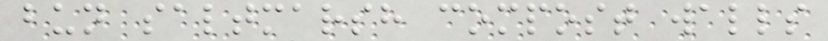bun saltmarsh compost walls
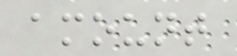amount
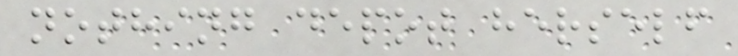nothing depot herself
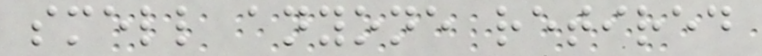smell anyone retired
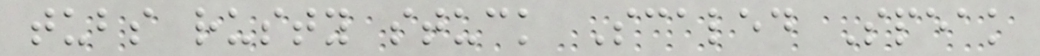tubs rusty stuck Scaled Speak
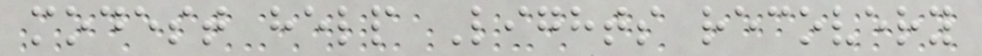modest help Lights recovery
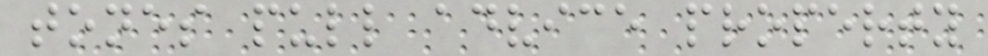tones pull advice property
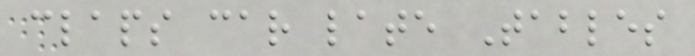claps car late Tables
